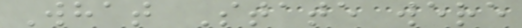What State were
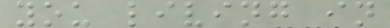you living in
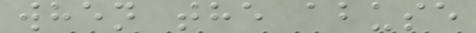when the abuse
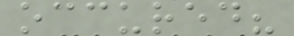occured?
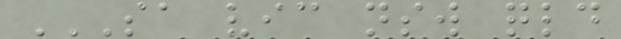SA VIC NSW QLD
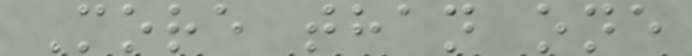More than one
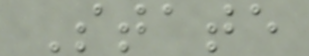State
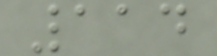114
